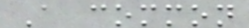A common
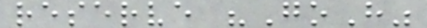reserve "GoH"
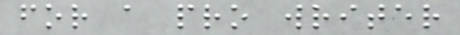for a pro writer
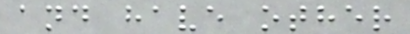and have other
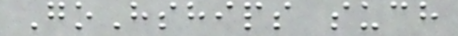GoHships such
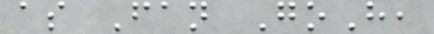as Fan GoH,
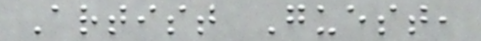Artist Guest,
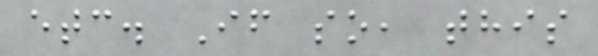etc. If so, this
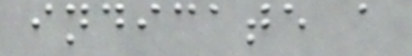indicate a
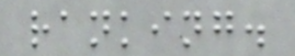ranking.
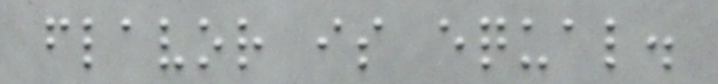flavor is equal.
